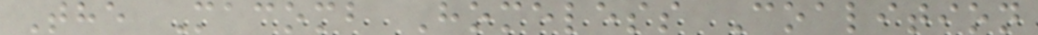The Macomb Homeless Coalition
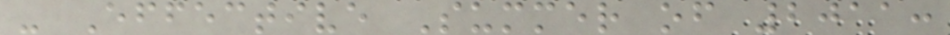- Effective Summer of 2011:
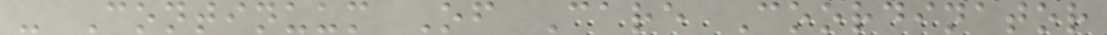- Continuum Of Care Coordinator
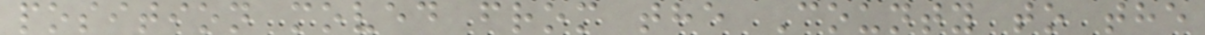position moved from the County to the
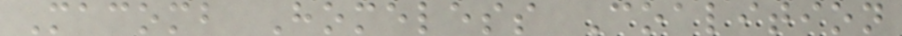Macomb Homeless Coalition
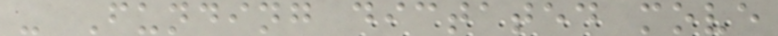- Funding dictated move
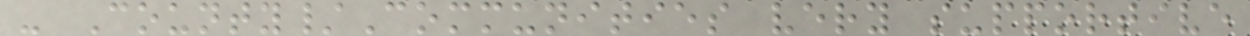- County/Communities very supportive
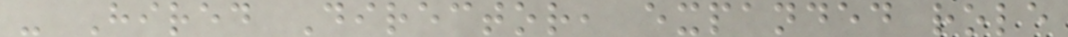- Hired Director, expanded role
